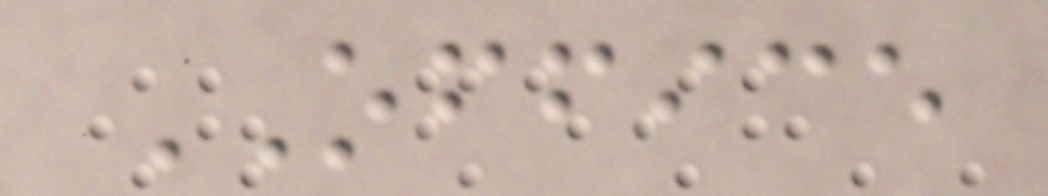OFFICE
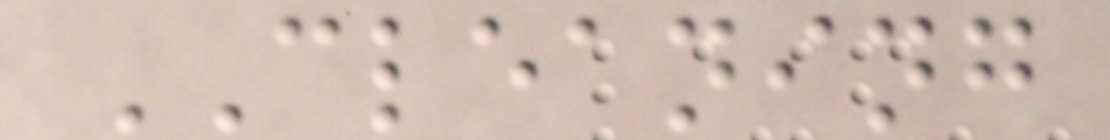CLEANING
